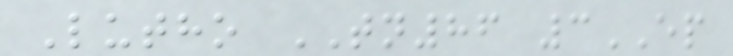Lutho TN86 3EP
